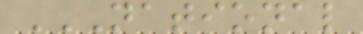NATIONAL
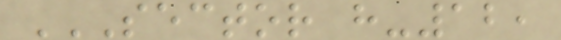SECTOR H-12,
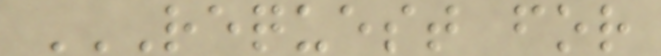REQUEST FOR
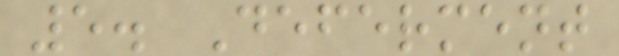5. Deferment
